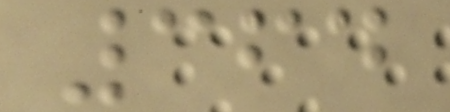364
